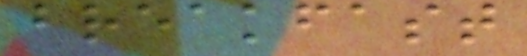breakfast
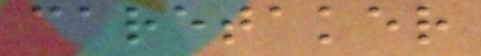caretaker
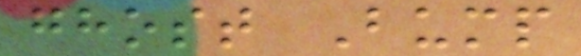ghost Bump
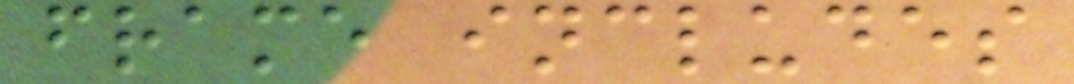frame includes
